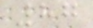87
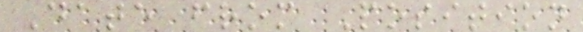Date from Position
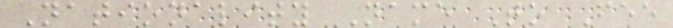Nationality Name To Fee
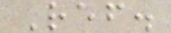Ref.
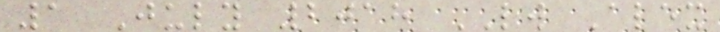1 July 2018 LW Alex
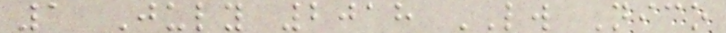1 July 2018 LW Nico
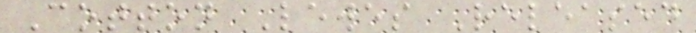Cotton Lewes Released
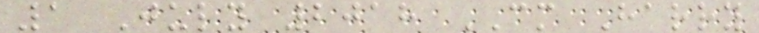1 July 2018 CM Harry
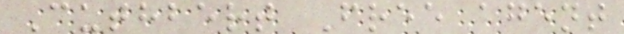Cuthbert Free agent
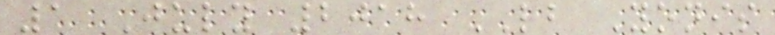1 July 2018 LB Yonis
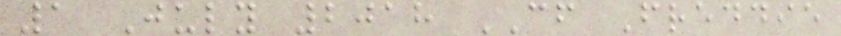1 July 2018 CF Freddie
